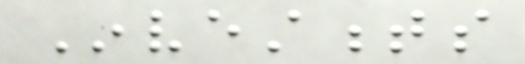Investments
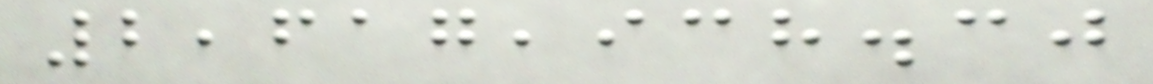2,617,938.30
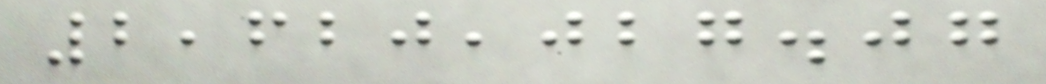2,620,027.07
